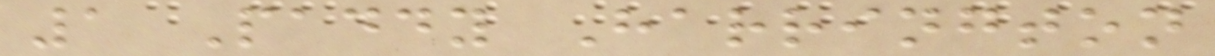1 Paddy Harrington
